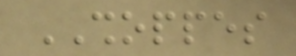SHOPPES
